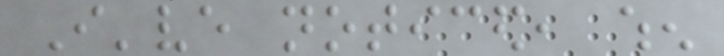I've noticed, when
